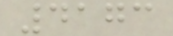4173
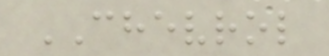CHEVROL
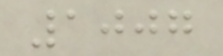1007
